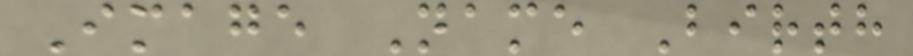Image Name Birth
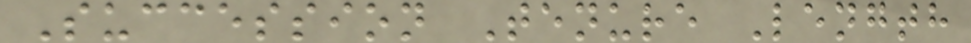Succession Tenure Length
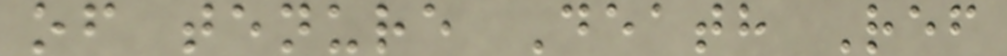of tenure Death Ref
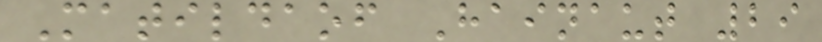Matildaof Hainaut 29
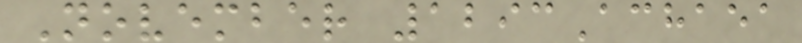November 1293Achaea
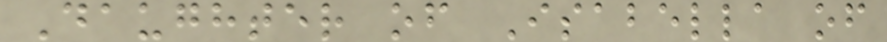Daughter of Isabella of
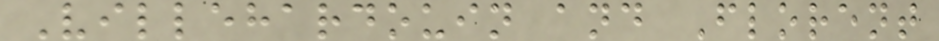Villehardouin and Florent
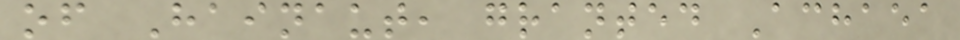of Hainaut, granted Achaea
